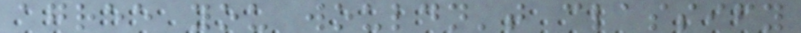agree you wouldn't classify
